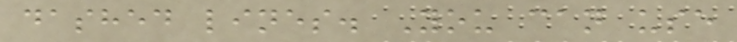dashed lines. You can use
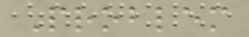Problem
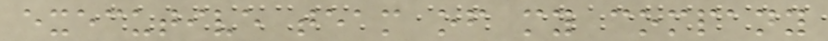executive team of my company
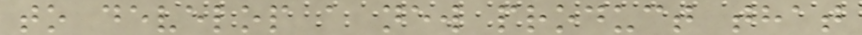to develop a new product that
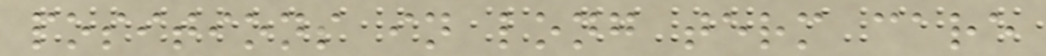positions in long term care
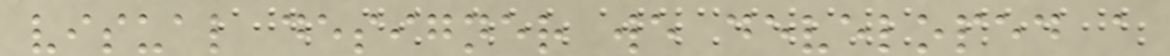visual designer we developed a
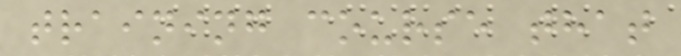training course that
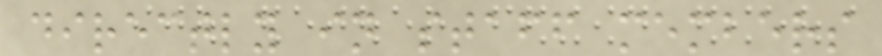directly in staff members
